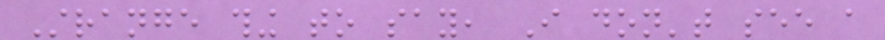Strange thing to say, I don't see a
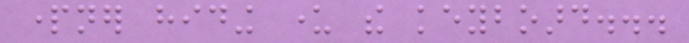partner hiding under the keyboard...
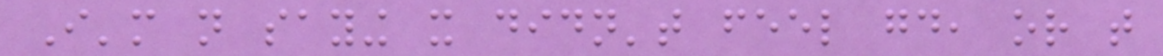I'm not saying it didn't feel good, or that
